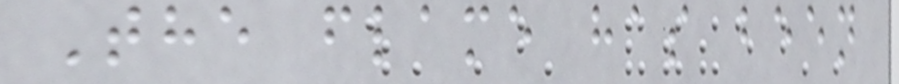The flame has been
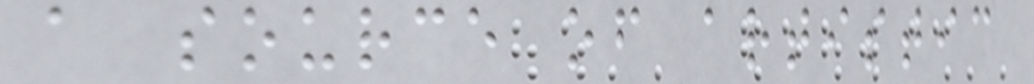a source of artistic
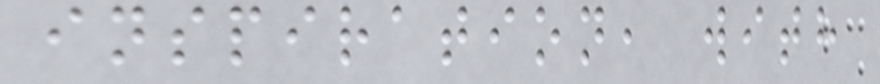inspiration, with
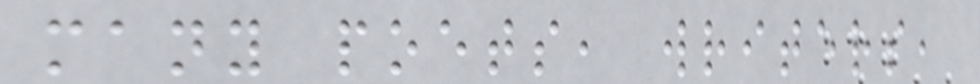many poets, writers,
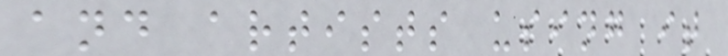and artists using it
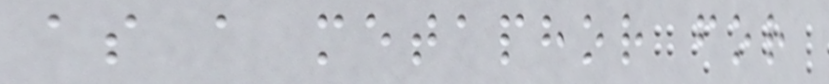as a metaphor for
